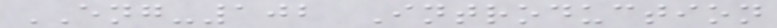ENG-102 Introduction
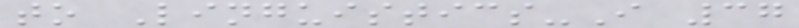to Linguistics-I 37
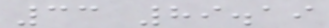33 89.19
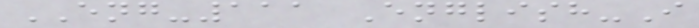ENG-111 English-I
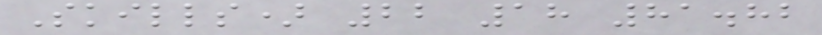Skills) 22 18 81.82
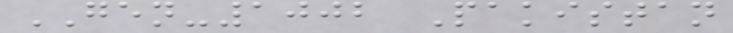GEN-1002 Pakistan
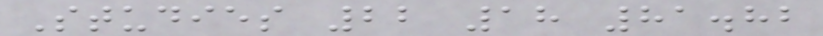Studies 22 18 81.82
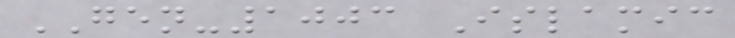GEN-1003 Islamic
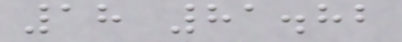18 81.82
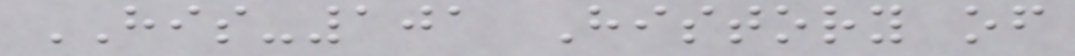HIS-101 History of
